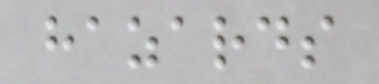hazards
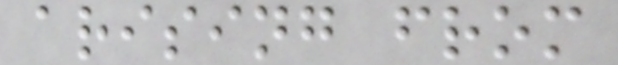arising from
